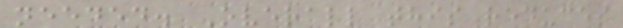needed. Overall this reduces
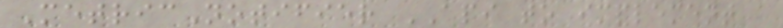MetricNotifier API to implement a
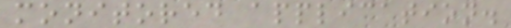monitored application.
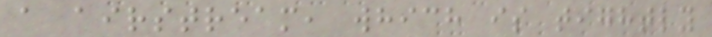a airstream, which is tightly
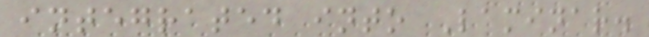integrated into Laminar.
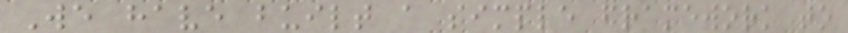We have built a simple framework to
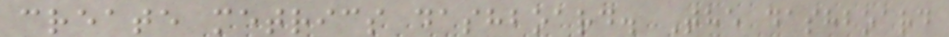create metrics dashboard. The dashboard
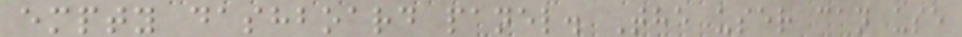empty dashboard panel. The user can use
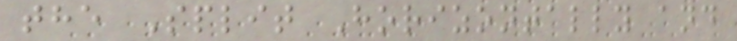the Split Horizontally and
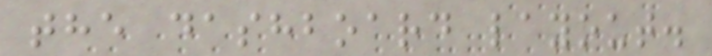the dashboard layout.
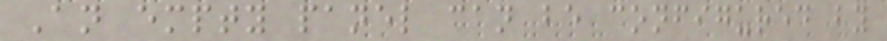An empty panel can be configured by
